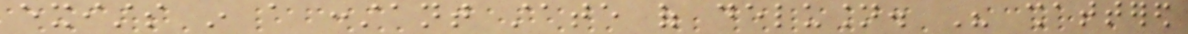exists in a constant state of delusion. His shattered
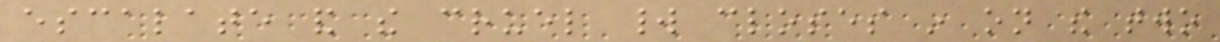escalate and the cruel world closes in on the two
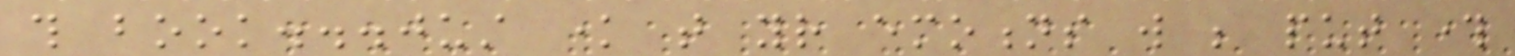this book...just know that your emotions will be put through
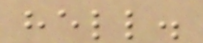hell.
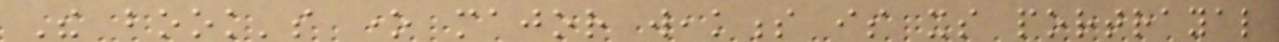The book's one major weakness is its portrayal
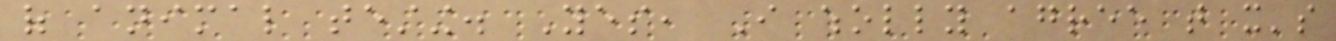of animal testing. Yes, I wholly agree that it's
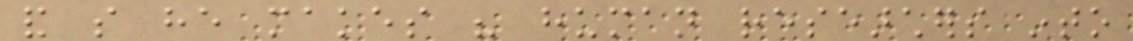and so he makes his human researchers into
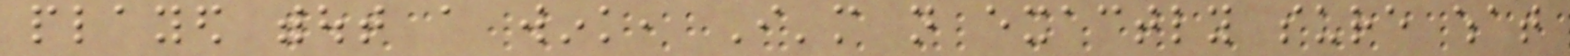played without a wink, I'm not exactly sure what
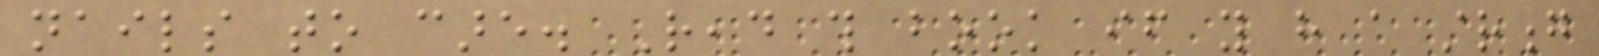nails to care. Read this book if you have a strong
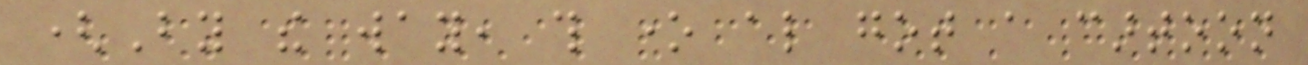(By the way, this one also got a cartoon
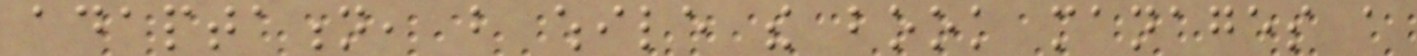adaptation, but while the book manages a
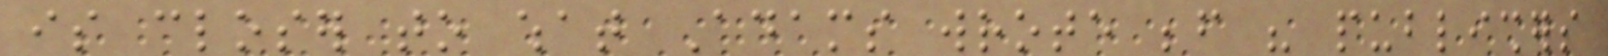is closer to what Adams wrote before his publishers
